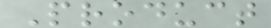Product
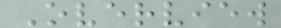Overview
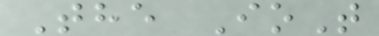The IoT
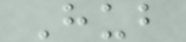Hub
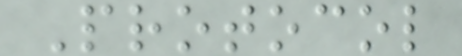Protocol
